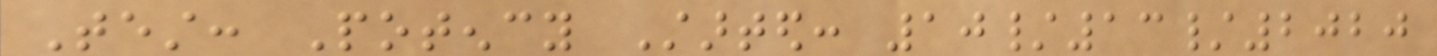Test: Potency Started: 10/13/2020
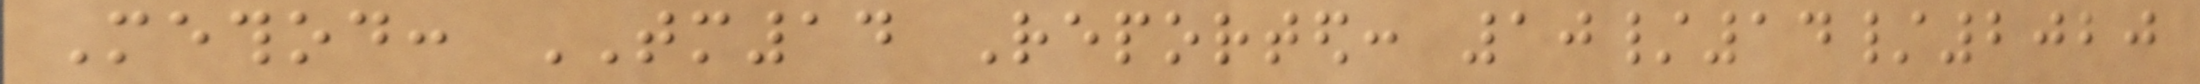Method: TM14 Reported: 10/14/2020
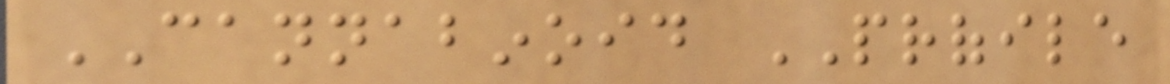CANNABINOID PROFILE
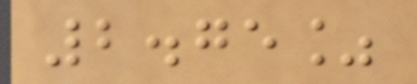2.75%
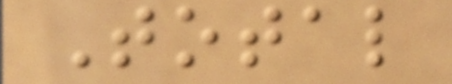Total
